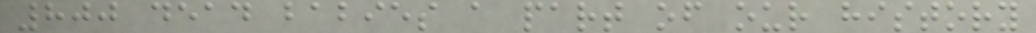800 dead babies a part of our history
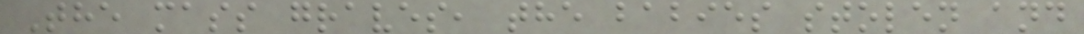The mass graves, the babies stolen and
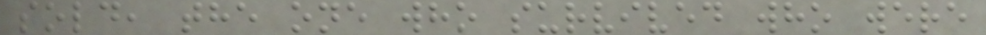sold, the one who survived who were
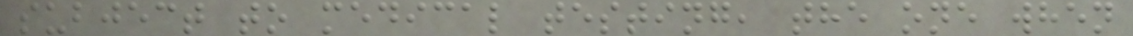subject to medical testing, the one when
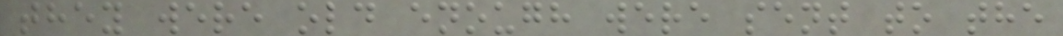they were old enough were sent to the
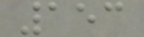153
